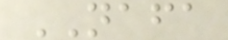NAFA
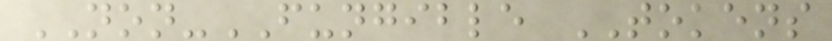NON-FUNGIBLE TOKENS
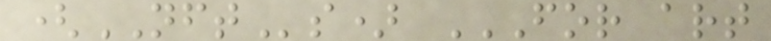(NFTs) FOR ART
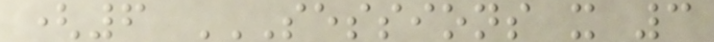(6 SESSIONS X 3
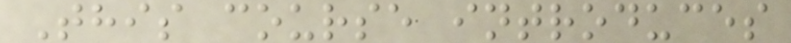This course introduces
